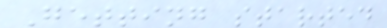Getting started
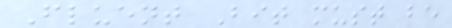Fluent Bit must be
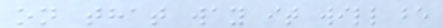on that way it will be
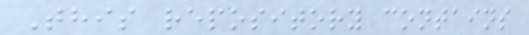This repository contains
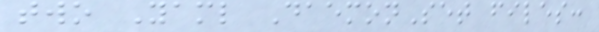two Yaml DaemonSet files:
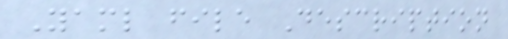Yaml file Description
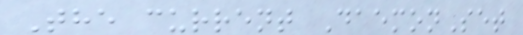The current DaemonSet
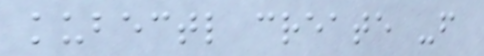kubectl create -f
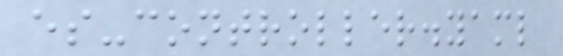es-controller.yaml
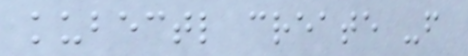kubectl create -f
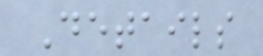Details
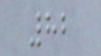82
